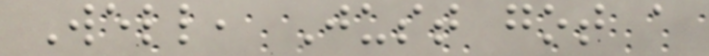Well, Just got a
